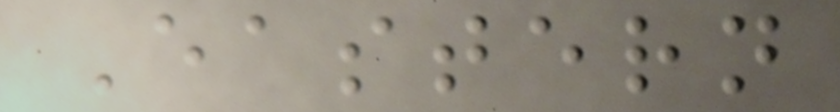Eastern
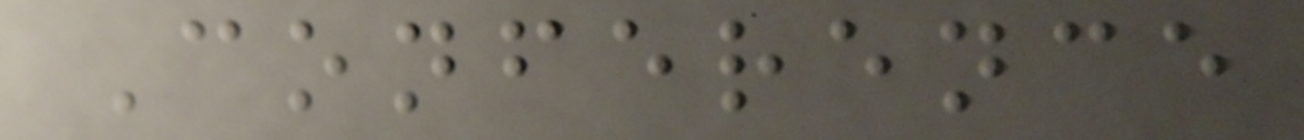Conference
